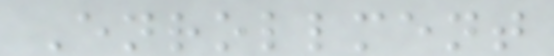Enrollment
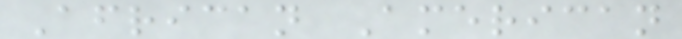African American
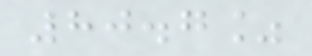80.7%
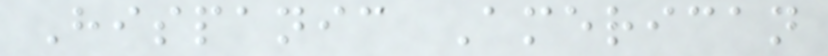Hispanic American
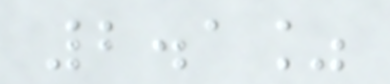2.1%
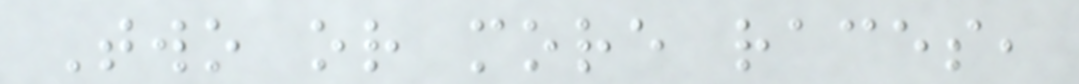Two or more races,
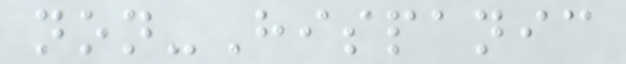non-Hispanic
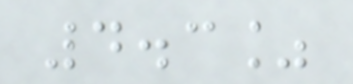4.3%
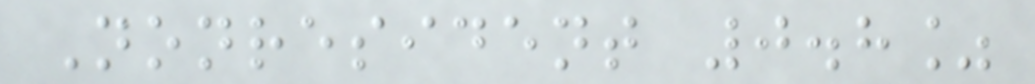Nonresident 0.8%
